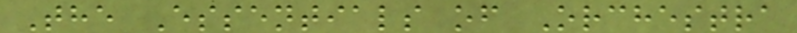The Essentials of Orchestra
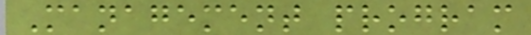Management program
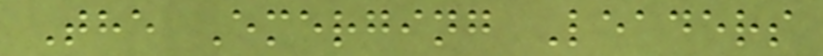The Emerging Leaders
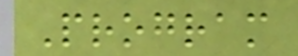Program
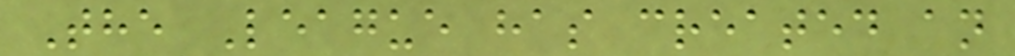The League has created an
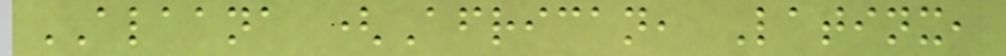ALAANA (African, Latinx,
